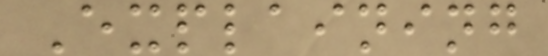Explaining
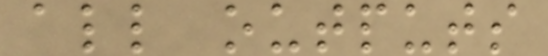all outputs
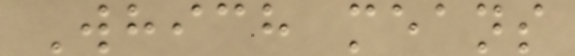Which means
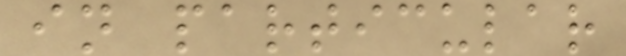in particular
